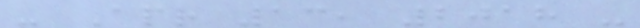- Apr 13, 2018 -
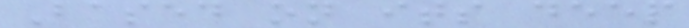Based on its deep
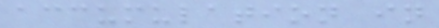accumulation in
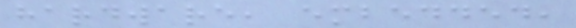hardware, embedded,
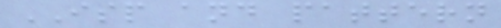ISP and pattern
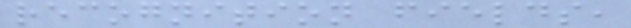recognition fields,
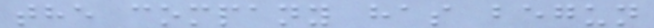the company has begun
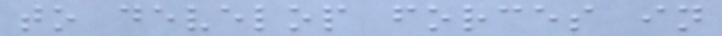to develop forces in
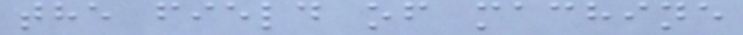the field of machine
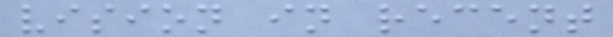vision in recent
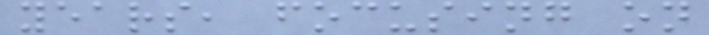years, focusing on
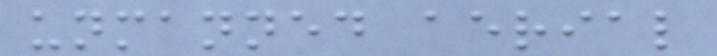unmanned aerial
